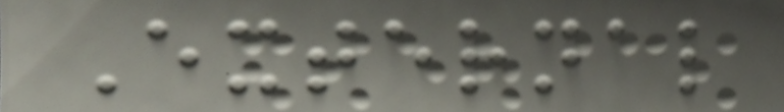External
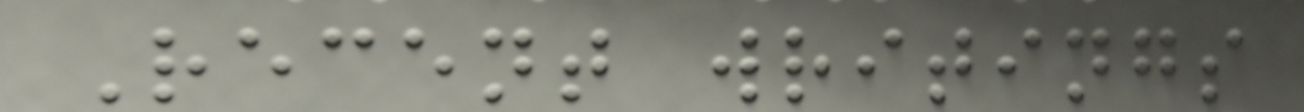Recent writings
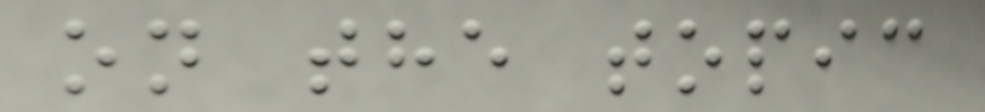on the topic
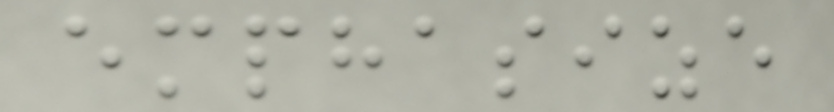emphasize
